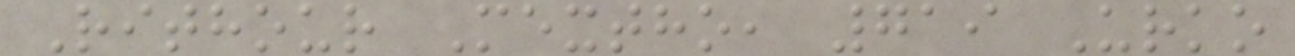Rithour Mextho, 719 Urko
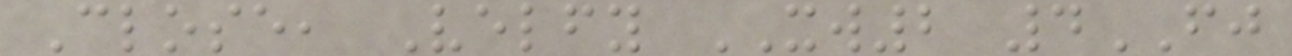Close, Velfy XW2 4FJ
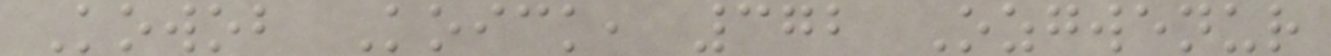Kowob Koick, 372 Ozgwenur
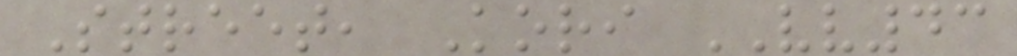Street, Kori VV43
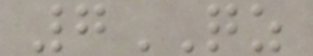7QZ
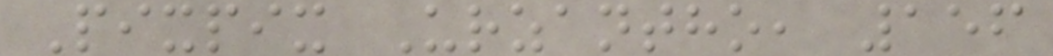Pixpix Urzantho, 156
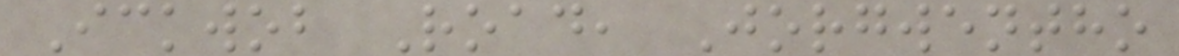Ickwob Road, Jorgwentho
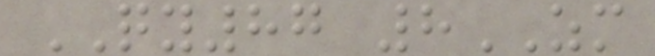QY87 8ZM
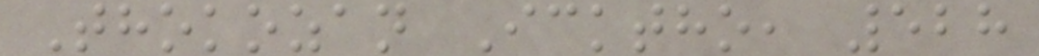Thokozan Icktho, 528
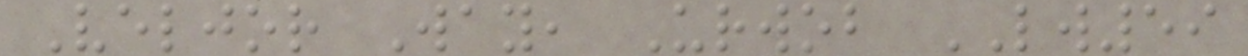Veljor Way, Urwob LW59
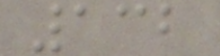132
